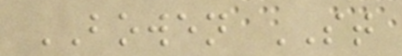BOWEN ST
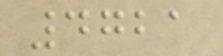4721
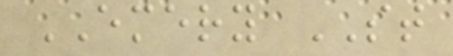EMERY ST
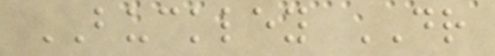BUCKLEY DR
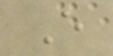E
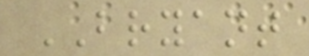BRYANT
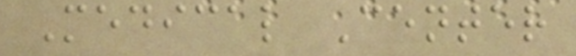Medical Center
